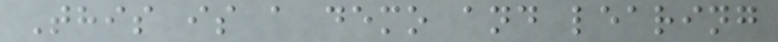This is a demo and learing
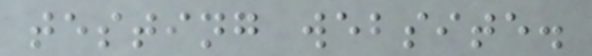testing website.
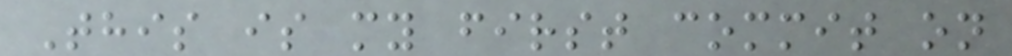This is my first commit on
